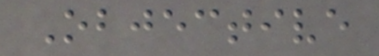Objective
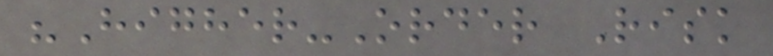"Higher-Order Risk
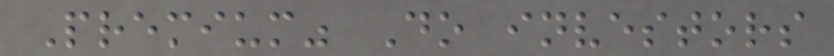Premium" Do investors
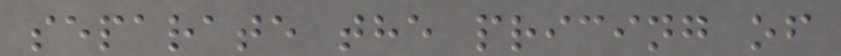separate the pricing of
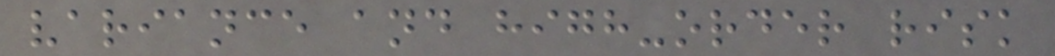variance and high-order risk
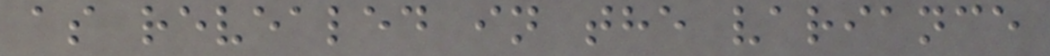as revealed in the variance
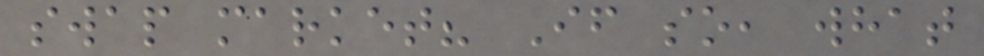swap market? If so, what
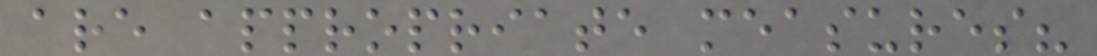are appropriate measures?
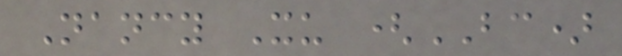Nancy Xu (BC)
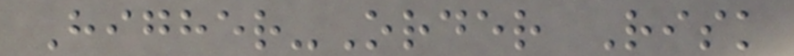Higher-Order Risk
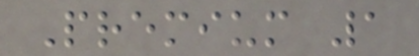Premium 1
